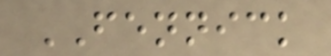FENNICK
